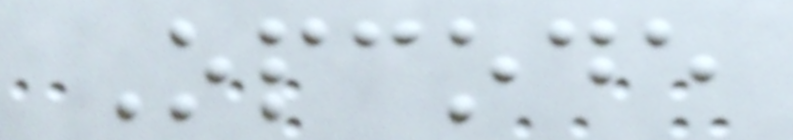Opcode
